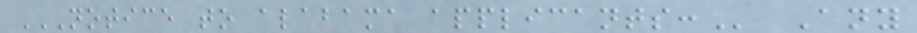NOTICE TO ALABAMA APPLICANTS: Any
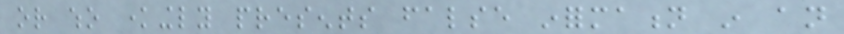or who knowingly presents false information in an
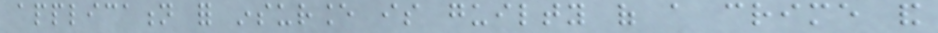application for insurance is guilty of a crime and
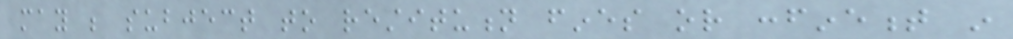may be subject to restitution fines or confinement in
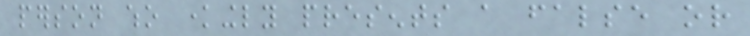person who knowingly presents a false or
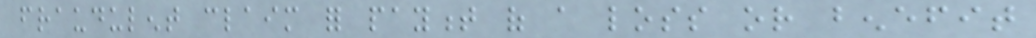fraudulent claim for payment of a loss or benefit
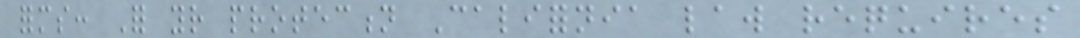forms: For your protection California law requires
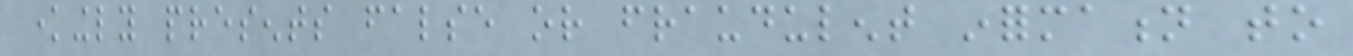knowingly presents false or fraudulent information to
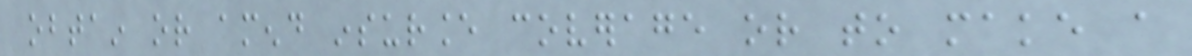obtain or amend insurance coverage or to make a
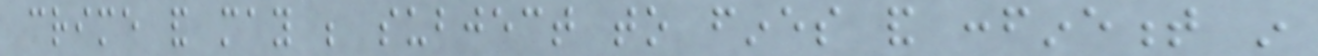crime and may be subject to fines and confinement in
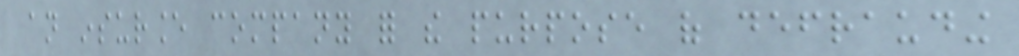an insurance company for the purpose of defrauding
